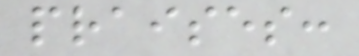praises:
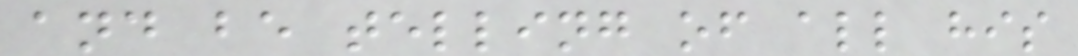and be telling of all his
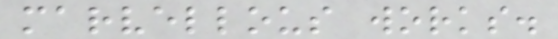marvellous works.
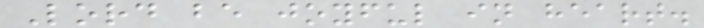Lord be joyful in heart.
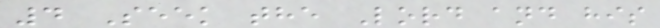4 Seek the Lord and his
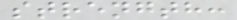strength:
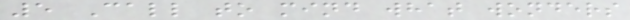5 Call to mind what wonders
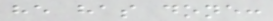he has done:
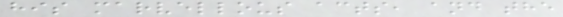his marvellous acts, and the
